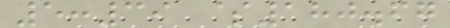5:39 $180.67
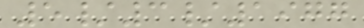5/3/1977
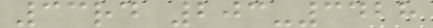33rd 203-3428
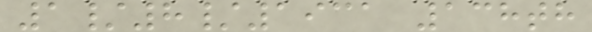1/8/1931 138th
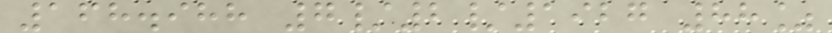168.988 7/2/1927 88%
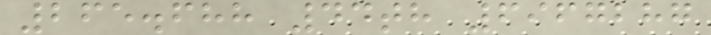265.688 44th 6967287
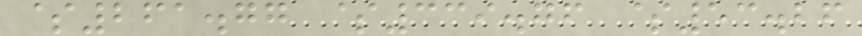$261.77 $339.76 $53.26
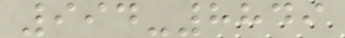994-8849
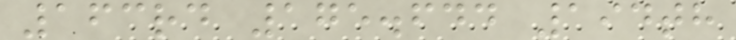163rd 175.644 194th
